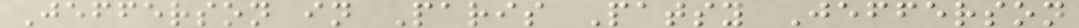Jefferson in Paris Patsy Jefferson
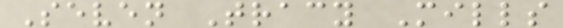Seven Tracy Mills
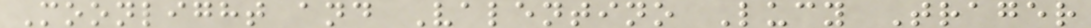Moonlight and Valentino Lucy Trager
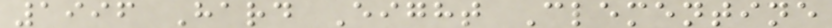1996 Hard Eight Clementine
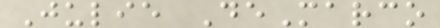Julie DeMarco
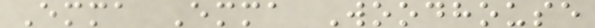Emma Emma Woodhouse
